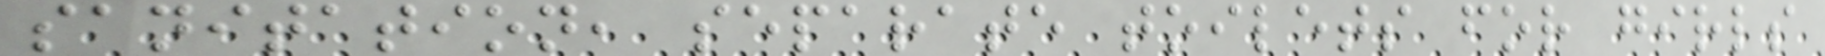sanitation, separate toilets for girls
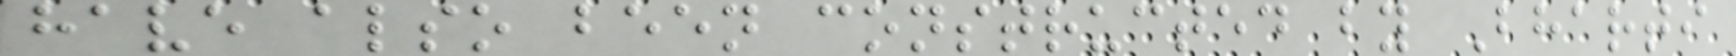have also been constructed by Bharti
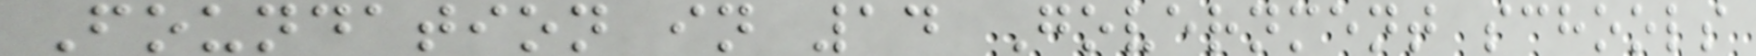Foundation in 14 Government schools
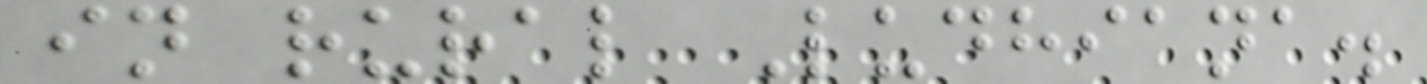in rural Ludhiana.
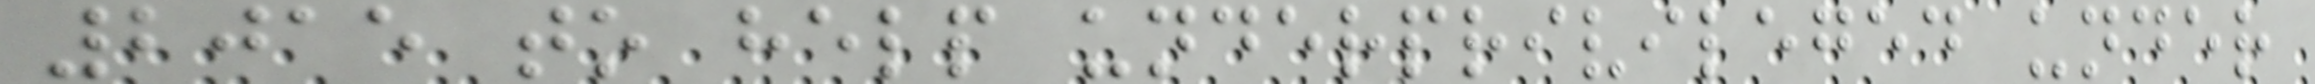2015 to help underprivileged under
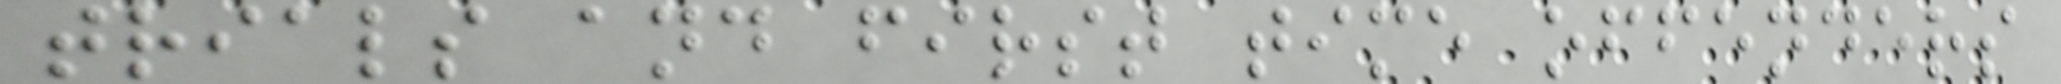trials and first time offenders
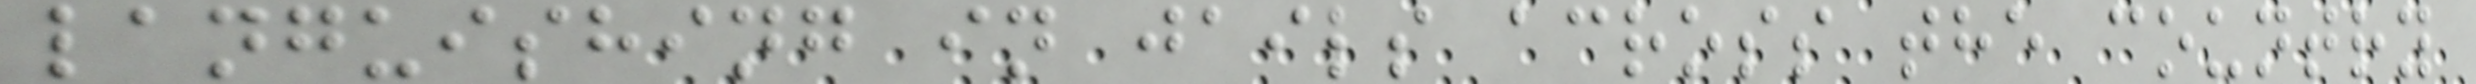languishing in jails across the country
